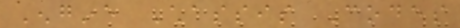Engine Chassis Codes
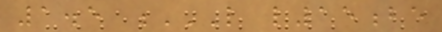1.5 L L15BE
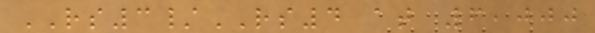RS3/RS4 at 6,000
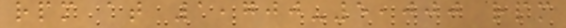rpm at 1,700-5,000 rpm
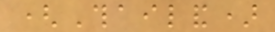(Thailand)
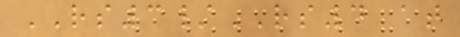RS3/RS4 at
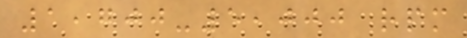1,700-5,000 rpm
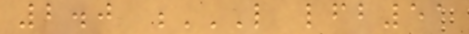2.0 L LFB51
